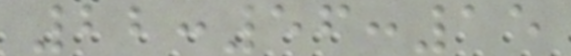22:56:15
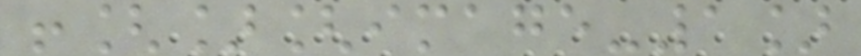![][image-1]
